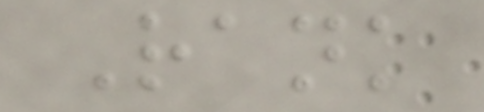Rank
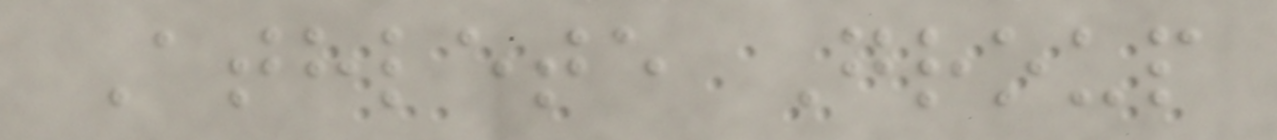Athlete Group
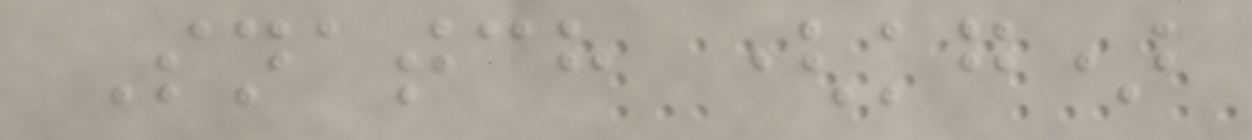Snatch (kg)
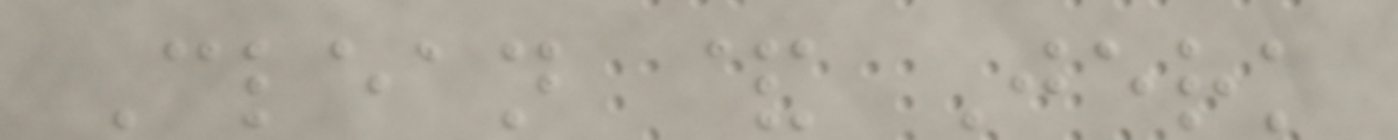Clean & Jerk
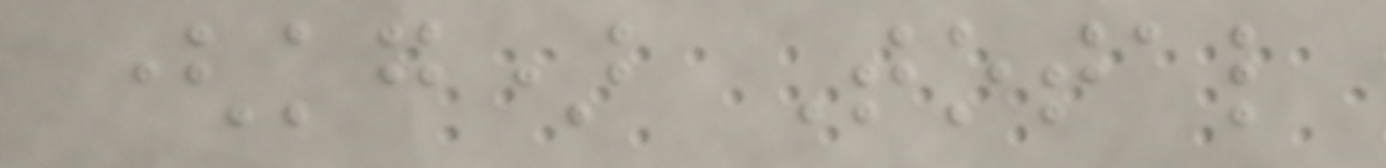(kg) Total
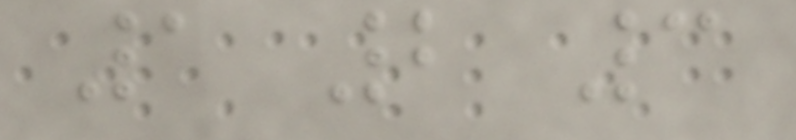1 2 3
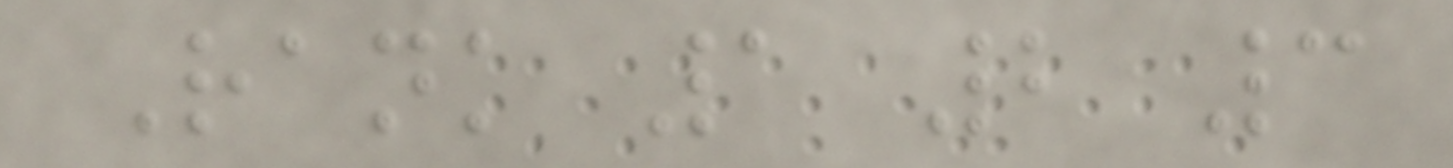Rank 1 2 3
